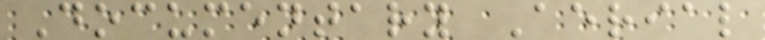Documentary Aerial
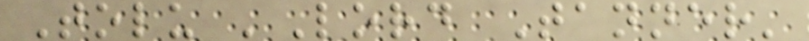Tolu 'Lord Tanner'
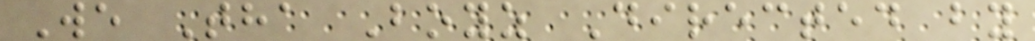We Tha Boyz Directed by
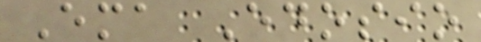Ema Edosio
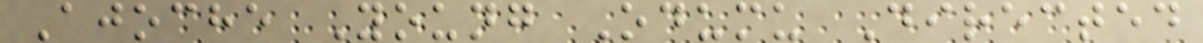Ajoche Young Odumu Directed
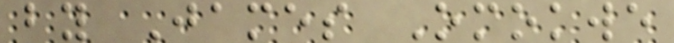by James Omokwe
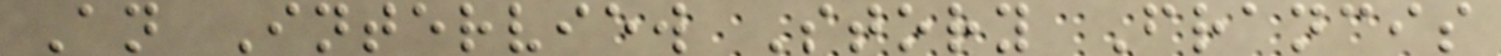An Interview Story Francis
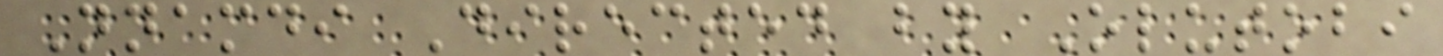Nnamdi Directed by Olutobi
